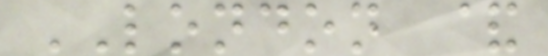LONDON &
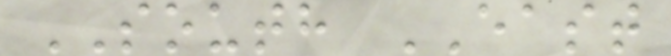SOUTH EAST
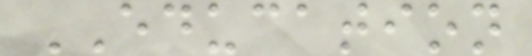EDUCATION
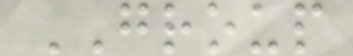GROUP
